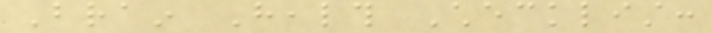Brain Health Checklist:
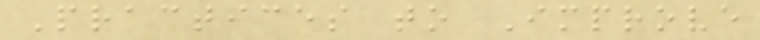Practices to Improve
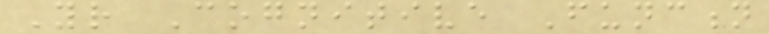Your Cognitive Function
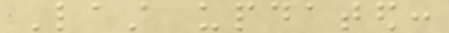Last updated:
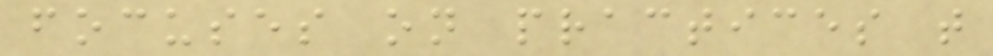focuses on practices that
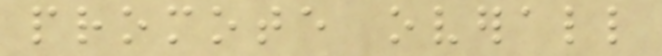promote overall
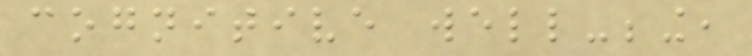cognitive well-being,
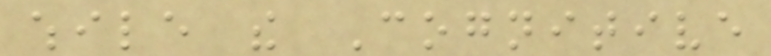while the Cognitive
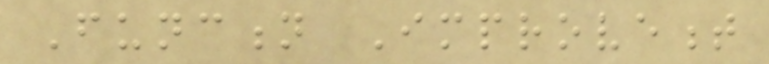Function Improvement
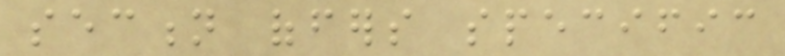section offers specific
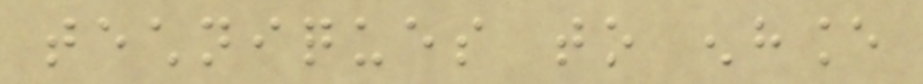techniques to enhance
